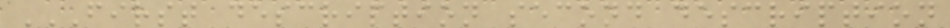FIRST DESCRIPTION SECOND DESCRIPTION
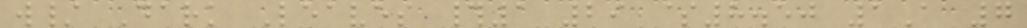w/ Dark Leaves #1 29 $8.50 1A 7
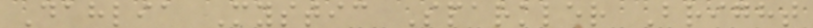Dahlia Mystic Sparkler Bright
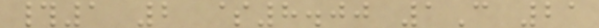#1 2 $8.00 1C 21
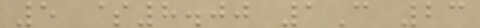5 $8.00 1C 23
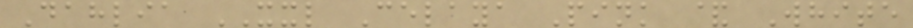Dahlia XXL Celaya Pink & White
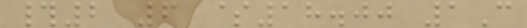#2 6 $18.00 1C
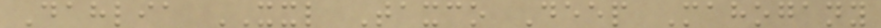Dahlia XXL Taxco Deep Mahogany
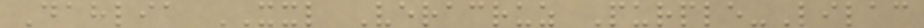Dahlia XXL Veracruz Purple-Lilac
